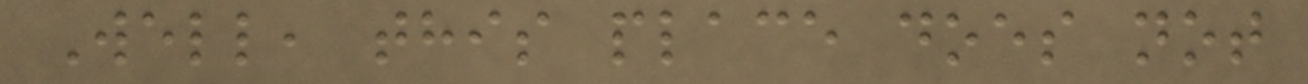Well, this place does not
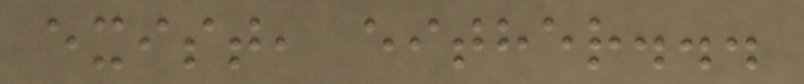exist, either...
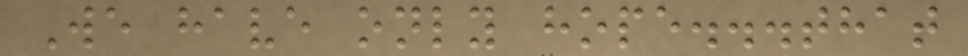We have only hope...that
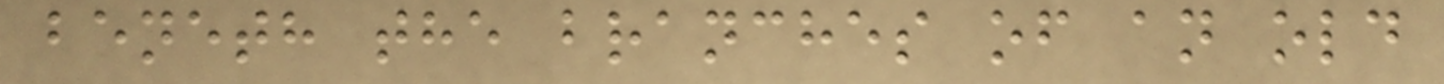beneth the branches of an old
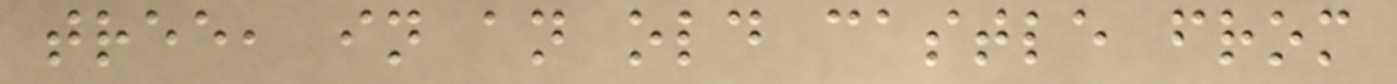tree, in an old castle from
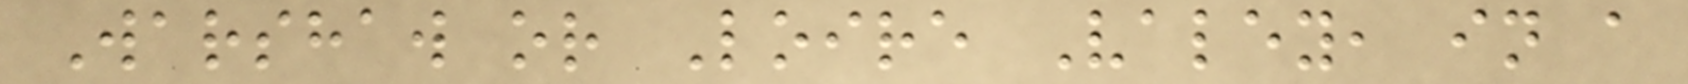Warshaw or Loire Valey, in a
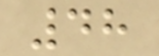48
